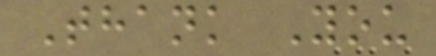Thank You
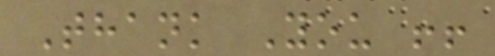Thank You !!
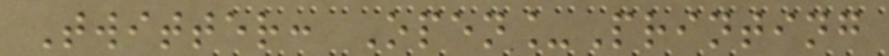Twitter: Open_Printing
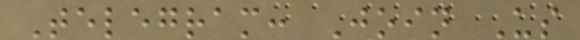Telegram: Join Us
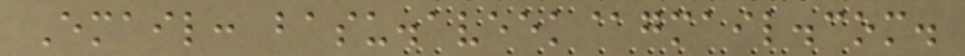Email: basu.aveek@gmail.com.
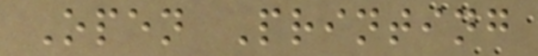Open Printing
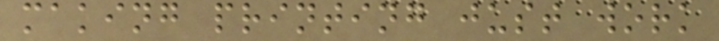making printing just work
